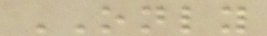ONLY
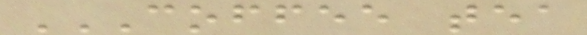COFFEE TEA
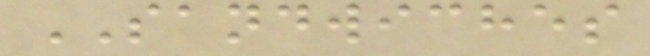SANDWICHES
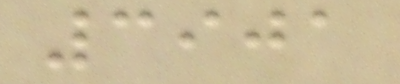3901
